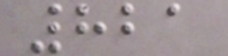821
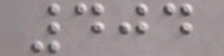404
